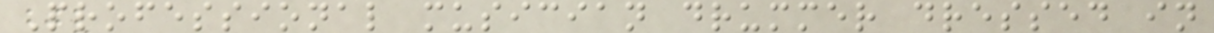Professional musician drummer dressed in
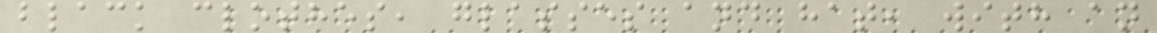black clothes, glasses and hat, with an
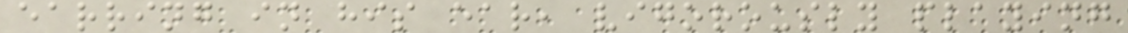earring in his ear, vigorously playing
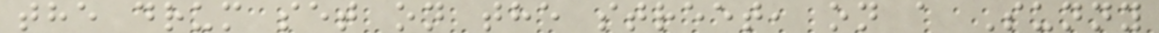the drum set on the street, on a Sunny
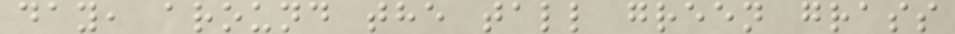day, around the tall green grass
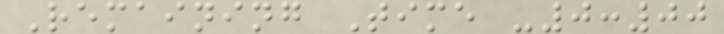Remaining Time -0:00
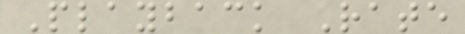Playback Rate
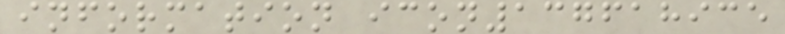information icon137618935
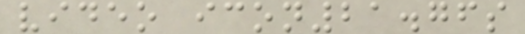video icon21.76s
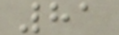81
